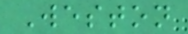Weston
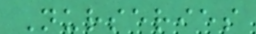Nurseries
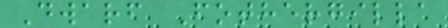Dwarf Fothergilla
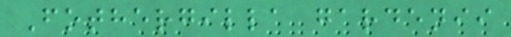Fothergilla gardenii
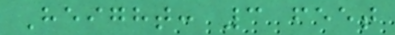Height: 3 feet
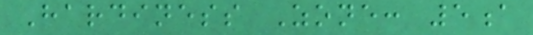Hardiness Zone: 5a
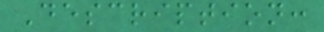Description:
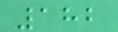182
